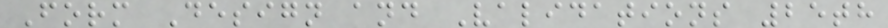Form Design and Validations 25th
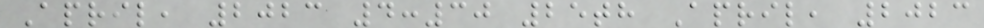April, 2023 4:30 25th April, 2023
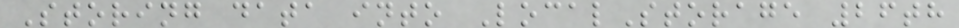Storing data into LocalStorage 26th
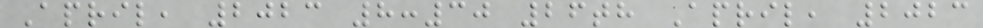April, 2023 8:30 26th April, 2023
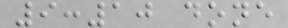9:10 done
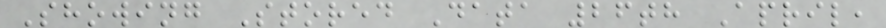Showing Stored Data 26th April,
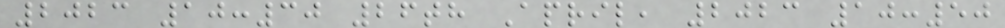2023 10:30 26th April, 2023 10:50
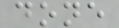done
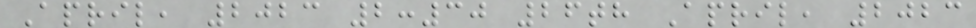April, 2023 2:30 26th April, 2023
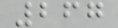267
